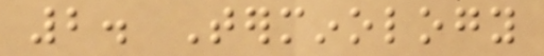2. Terminology
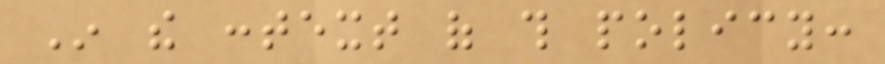In the context of this policy:
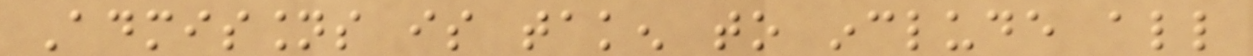Admissions is taken to include all
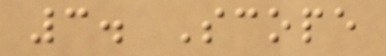3. Scope
